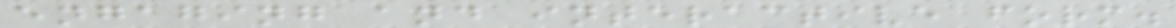engaging and interactive form.
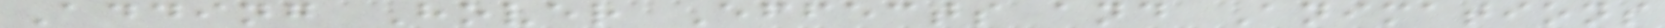Adding Hover Effects and Animations
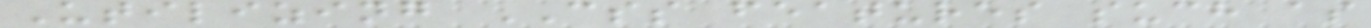Utilizing CSS features such as
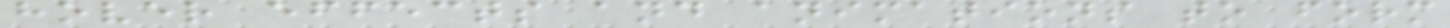hover effects and animations to form
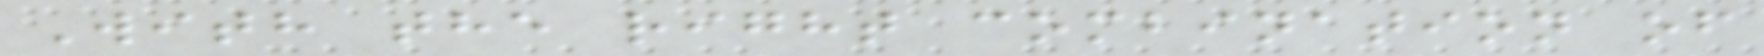With the right combination of
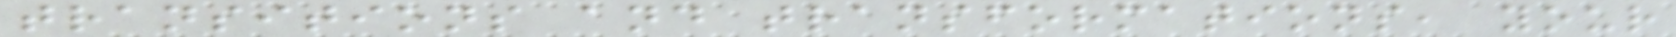transitions and transformations, your
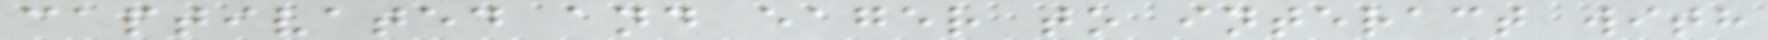captivated and eager to interact with
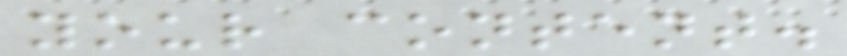your content.
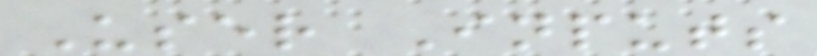User Inputs
